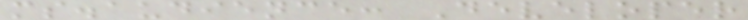ms.audience: Developer
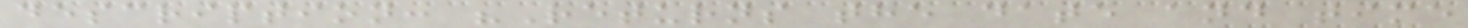description: "Returns the date and time
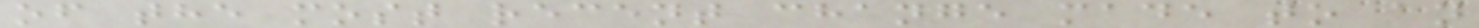of the most recent change made to an
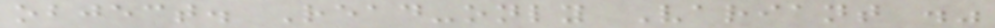object. Read-only Variant ."
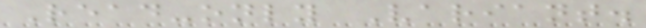Read-only Variant.
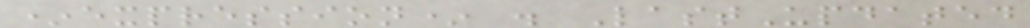*expression* . LastUpdated
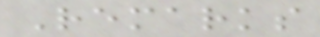Remarks
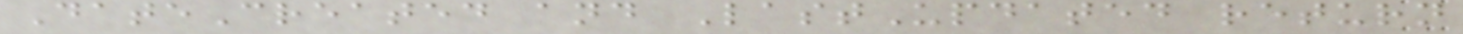DateCreated and LastUpdated return
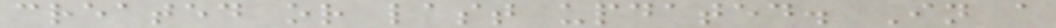created or last updated. In a
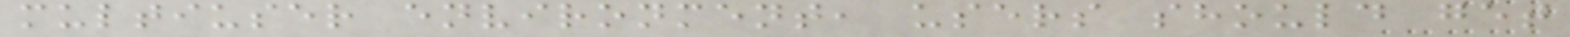multiuser environment, users should get
